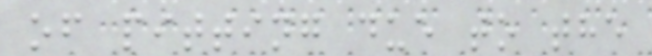of pitting due to the
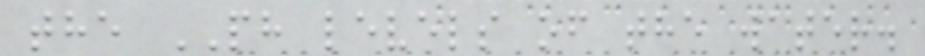the PH levels of the water.
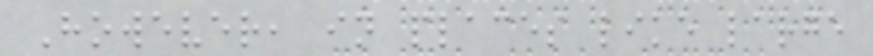However, in places like large
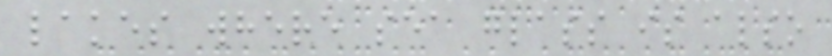lakes where sea glass is also
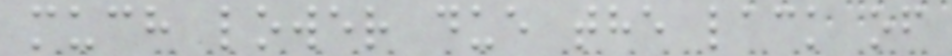much lower due the lack of
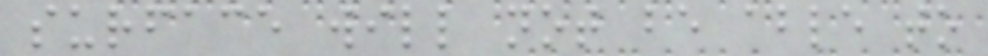surface will not be able to
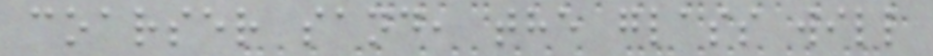coarser sand, the glass will
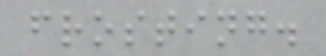frosting.
